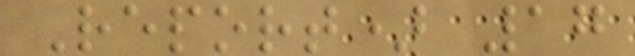Report) 17
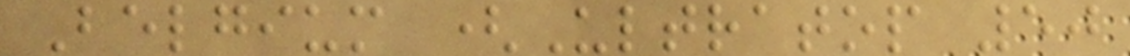Belgium (Ultratop 50
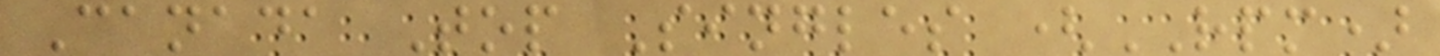Canada Top Singles (RPM)
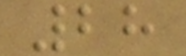28
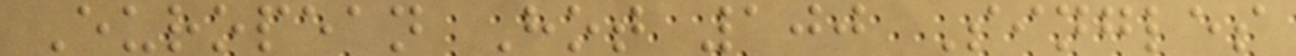European Hot 100 Singles
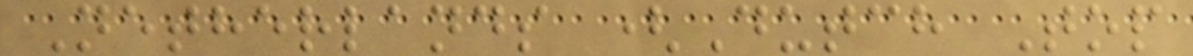Netherlands (Dutch Top
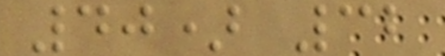40) 32
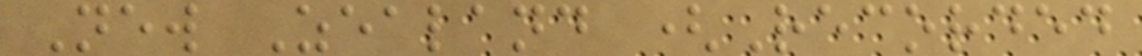New Zealand (Recorded
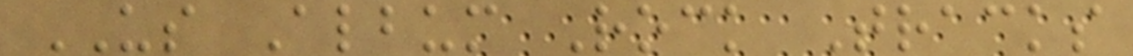US Album Rock Tracks
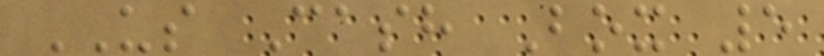US Cash Box 5
